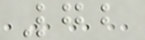72
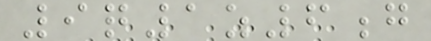9q1z6g
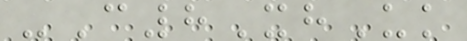-C8XhUk
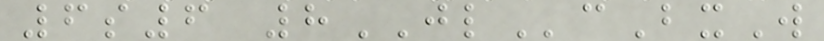6s6 8JLcBxW
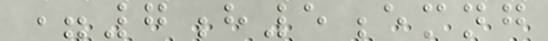=7h5emng
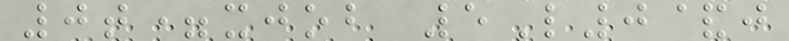0t=xjob 5L0&j
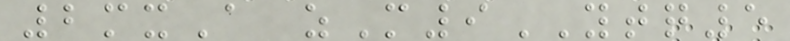2mxA zM9YTQ5
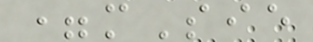=mSie
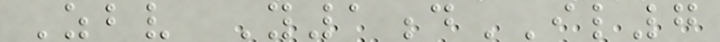Zbv Y1dIL7
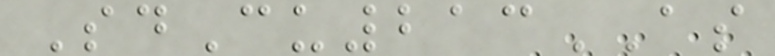SdCu213AS
